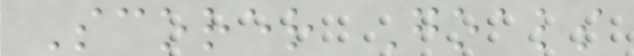Scorer Goals
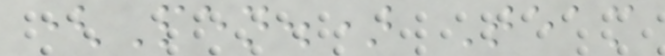(Pen.) Team
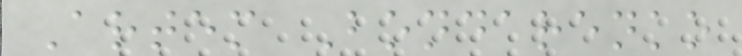Artem Bondarenko
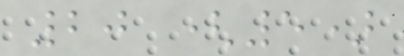20 (5)
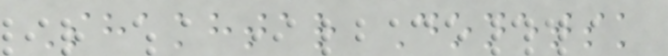Shakhtar Donetsk
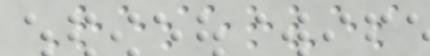Reserves
